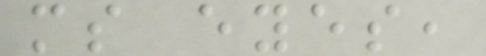ms eyes,
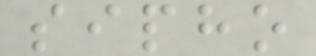sipho
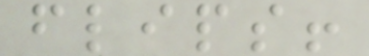flips!
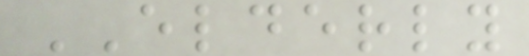ELDERLY
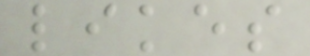likes
